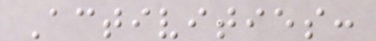Activities:
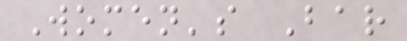Women's Bar
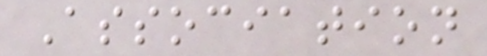Association
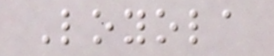Loyola
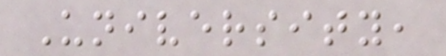University,
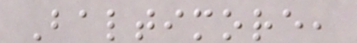Baltimore,
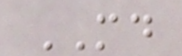MD
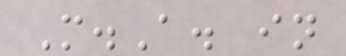M.A. in
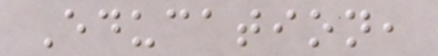Education,
